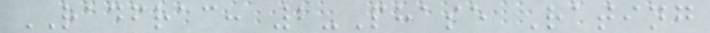RADFRAC: 2-Phase Rating
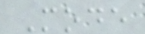Mode
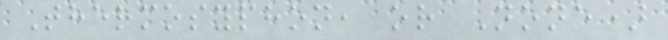Thermosyphon, or None)
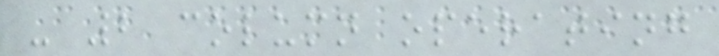- 2 column operating
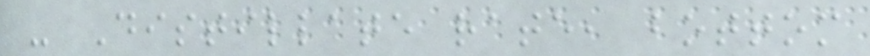- Distillate rate, bottom
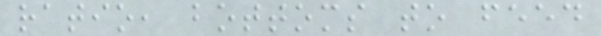ratio, bottoms to feed
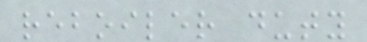reboiler duty
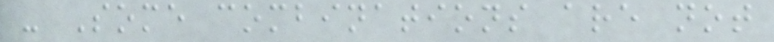- Some combinations are not
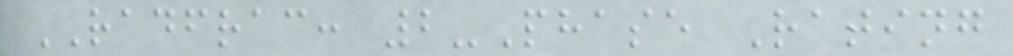RADFRAC: 2-Phase Rating
